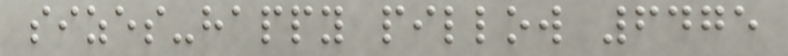sizes-happy pillow 6475
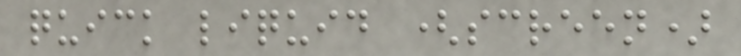quick liquid (screen)
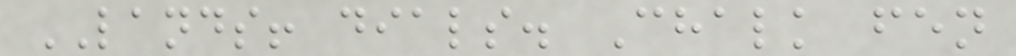LANDS! dials. Chalk fen
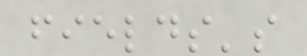fields's
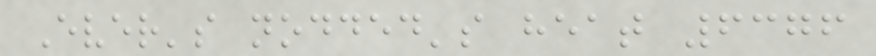Ever's nodded's heat 6376
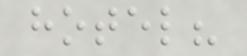hotel?
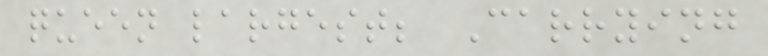queen largest; Carrying
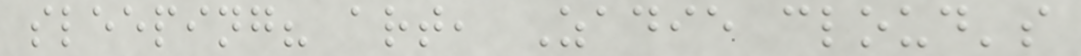sleeping? art, Zadie cloud's
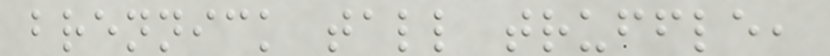brennick tall truffle,
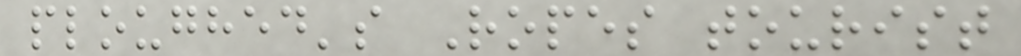ploughed's Ropes tourist
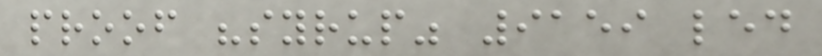proof "syrup" 9159 led
